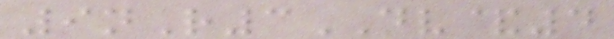9nR3DV&4
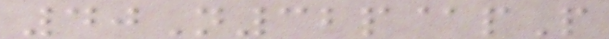40N32p@pP
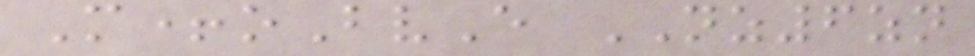M+oBvE NZ6zn
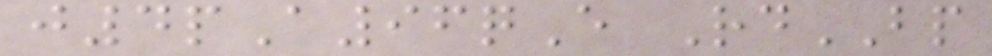j4pA96qE RdBP
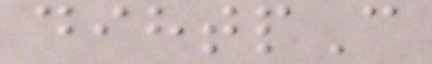dihtpC
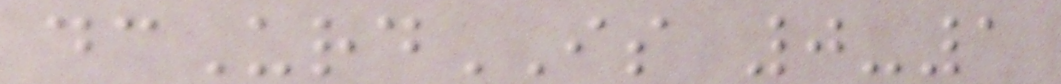dcUrdIS 0-1
